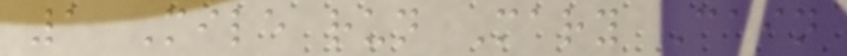1 Mile run Mary Cain
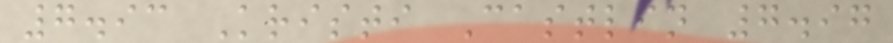7.93 Kristi Castlin 7.97
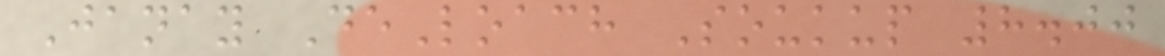Janay DeLoach Soukup 8.00
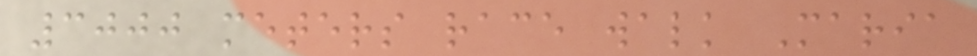3000 meters race walk Maria
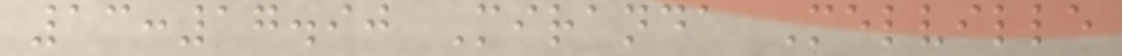13:17.90 Miranda Melville
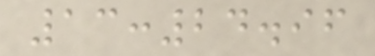13:24.96
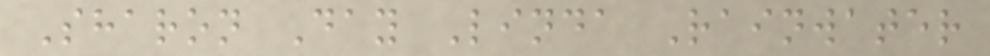Sharon Day Linda Rainwater
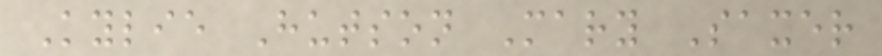Kylie Hutson Mary Saxer
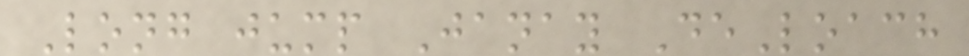Long jump Janay DeLoach
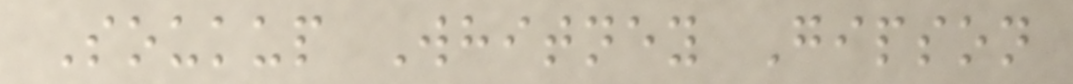Soukup Whitney Gipson
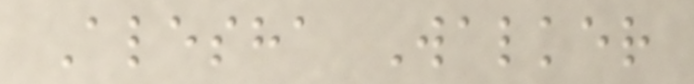Alesha Walker
